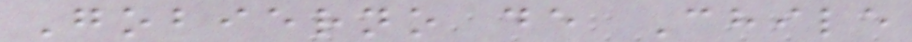Gobierno de Chile
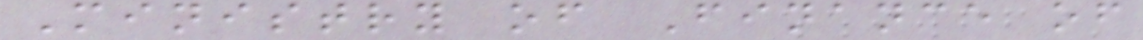Ministry of Finance of
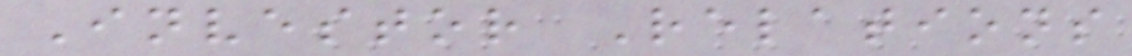Investor Relations
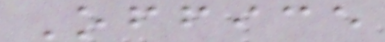Office
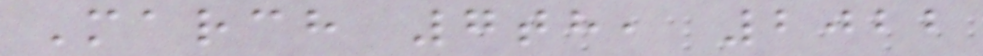March 7th, 2022
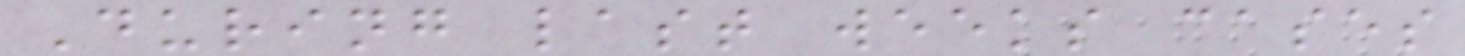During last weeks cases
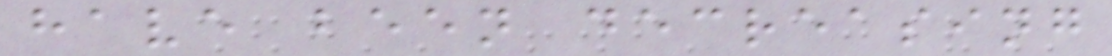have been decreasing
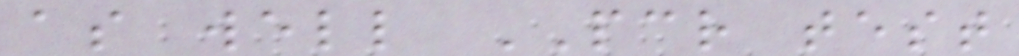as well PCR test
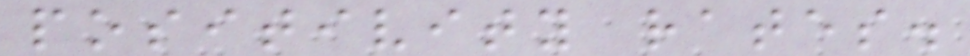positivity rates.
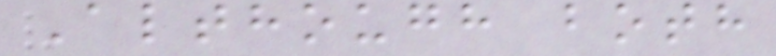Although both
